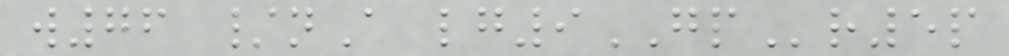w76 /nA lg9GPr5p
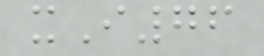xI76
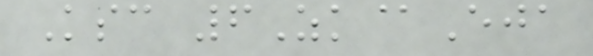Ksc 6Zk@Eja
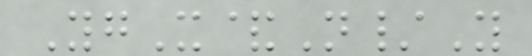YgX&N/Y
